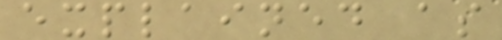explained as
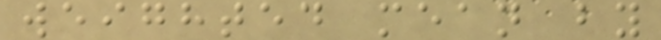weighted mean by
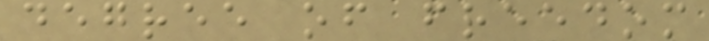degree of freedom
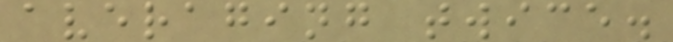averaging twice.
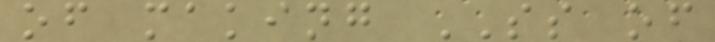of making SS of
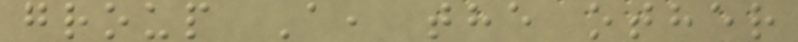group A, the other
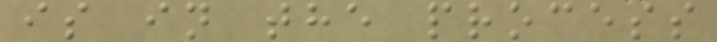is in the process
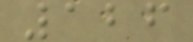126
